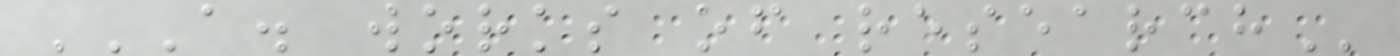A. WORKS OF RESEARCH
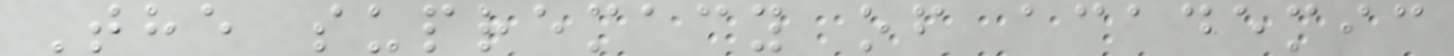The supremacy of academic
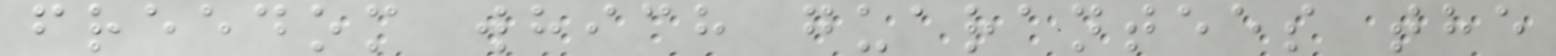freedom which guarantees the
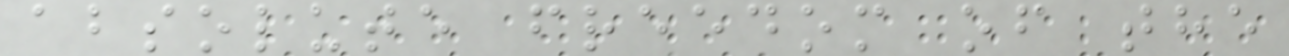absolute freedom of the
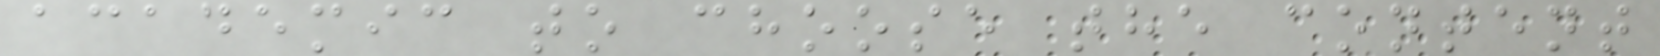academic to choose the content
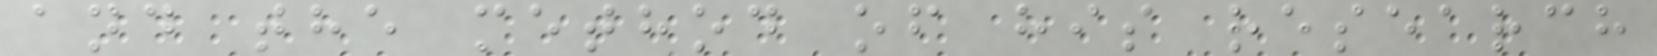and the method of his research
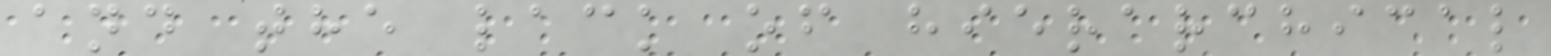and the lack of hierarchical
